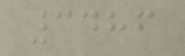3486
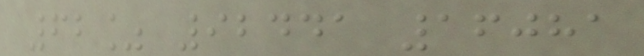62% 92441 16081
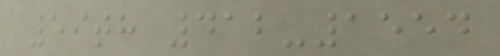59th 412-1554
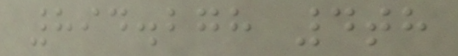894.278 4th
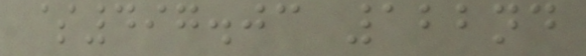$497.03 122nd
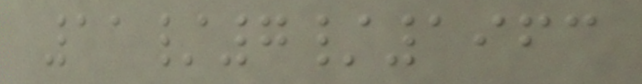11/7/1963
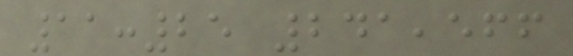11:25 241,566
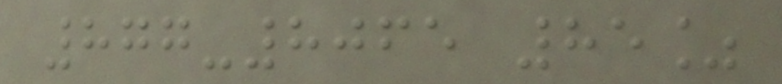877-8065 85%
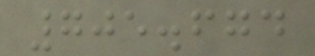705.674
